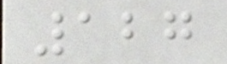127
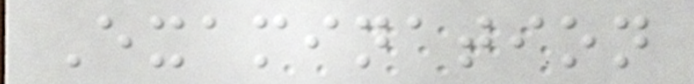Examination
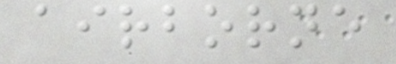airborne
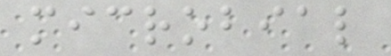microbial
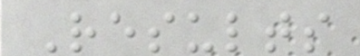Results
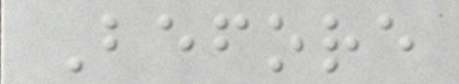Before
